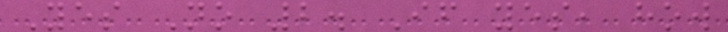Yes No 2. If yes, how
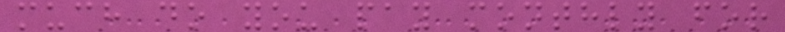much do you pay monthly for
